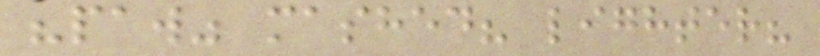"paw" mashed? lighter?
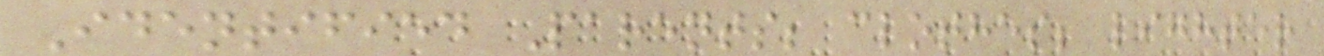Identified Parents; clothes; lighter
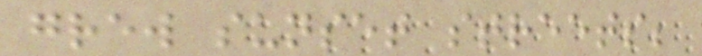grew sunset streets;
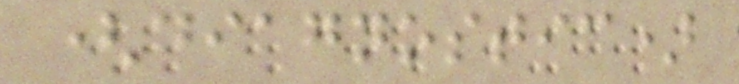(diagnostic)
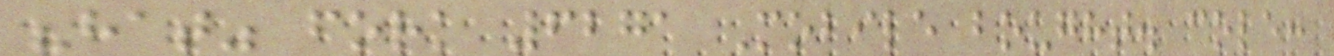"hat" fork 6271 Mobile bought. cole:
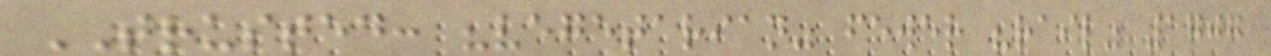TRUSTED: "vegetarian" fewer "rail" 1707
